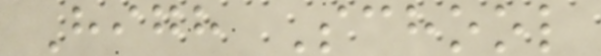High School
